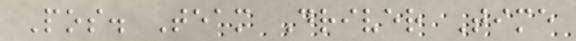Pos. Team Driver Time
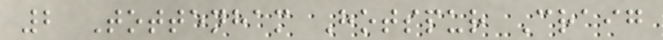2 Tottenham Hotspur Craig
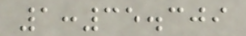1:35.309
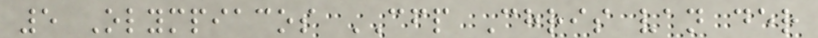5 Olympiacos CFP Chris van der
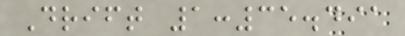Drift 1:35.491
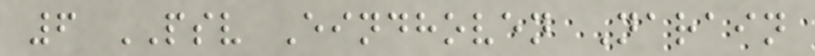6 PSV Eindhoven Narain
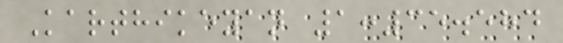Karthikeyan 1:35.584
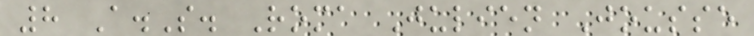8 A.S. Roma Julien Jousse
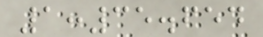1:35.654
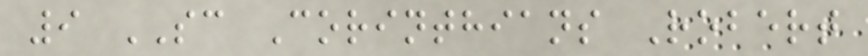9 SC Corinthians Robert
